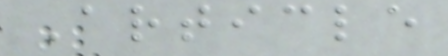Article
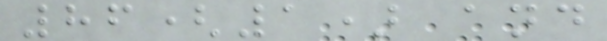86(1) and
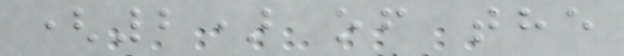(2) of the
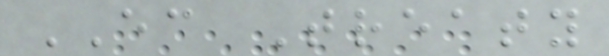EC Treaty
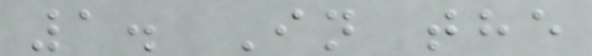1. In the
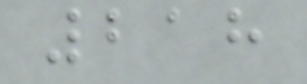218
